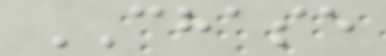CHASE
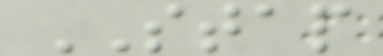STAP
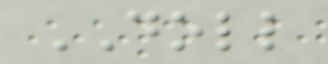DOLL
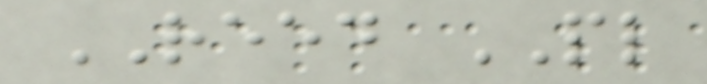REED PL
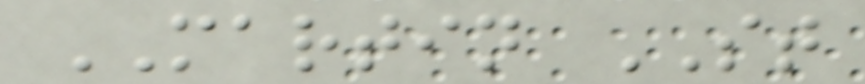MARTIN ST
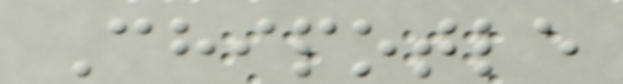Chipotle
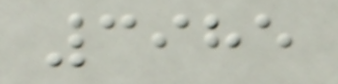3985
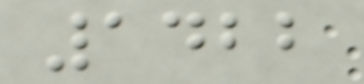1422
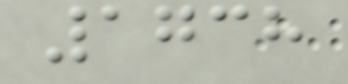1738
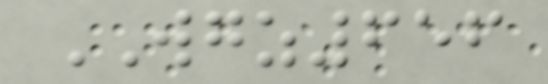WGZ656
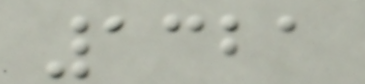1321
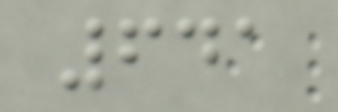641
